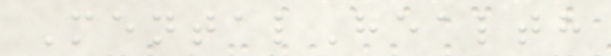MentalHealth
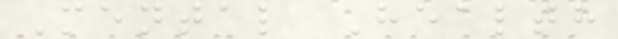Mental Health
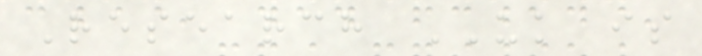Research UK is
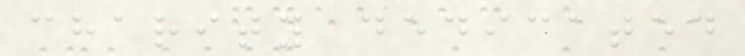charity dedicated
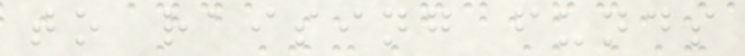to raising funds
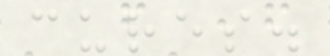cures.
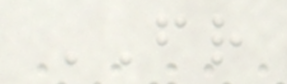FR
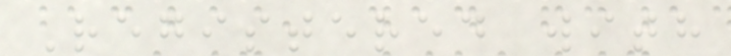Registered with
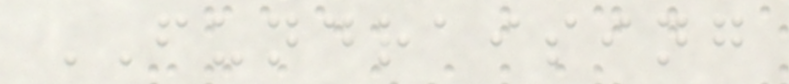FUNDRAISING
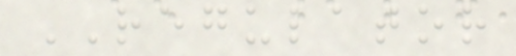REGULATOR
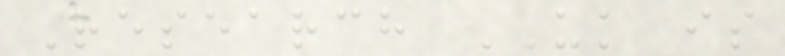Research UK is
